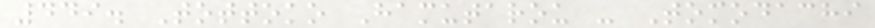449. Tottoko Hamutarou - Tomodachi
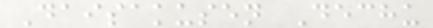Daisakusen Dechu
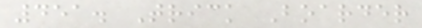451. Trick Boarder
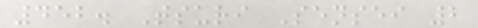452. Tsuri Sensei 2
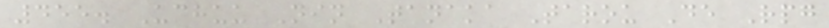455. Uchuu Nin Tanaka Tarou De Rpg
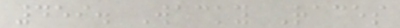459. Wacky Races
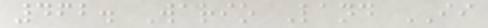462. Wario Land II
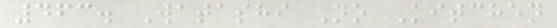463. Watashi No Kitchen
